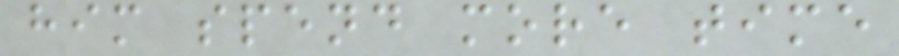him spend more time
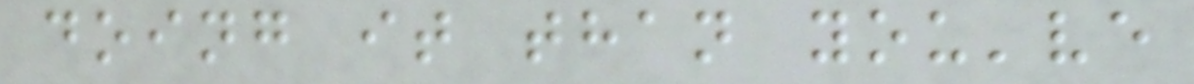doing it than you've
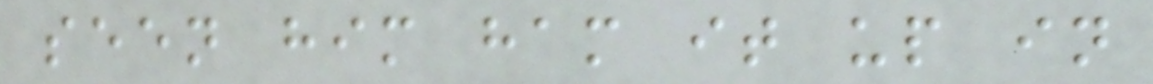seen him ham it up in
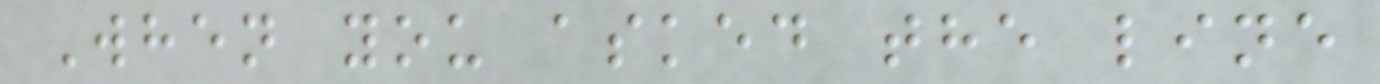When you asked the line
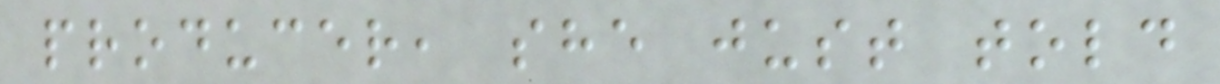producer, she just told
